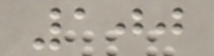100
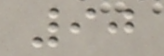90
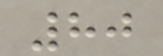80
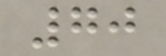70
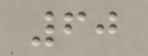60
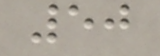50
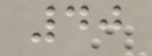40
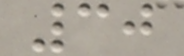30
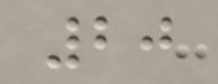20
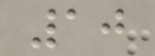10
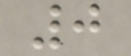0
